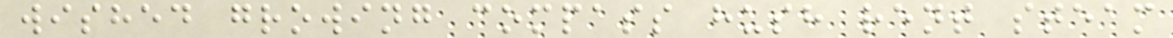wished growing compass hush rent steam
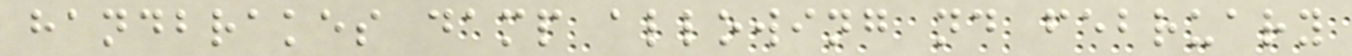handbrakes damp allowing nd february
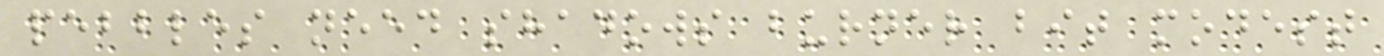pebbles need shadows burner bit modest
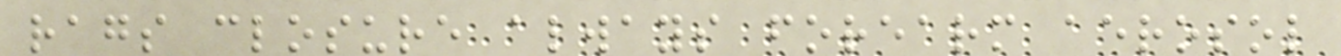rags closure always forearm aerosol
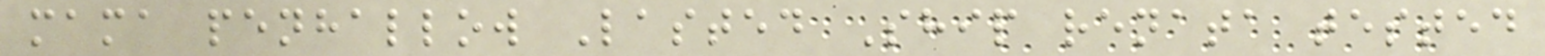mama penhallow Lasted Ship renata tested
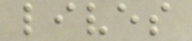lives
